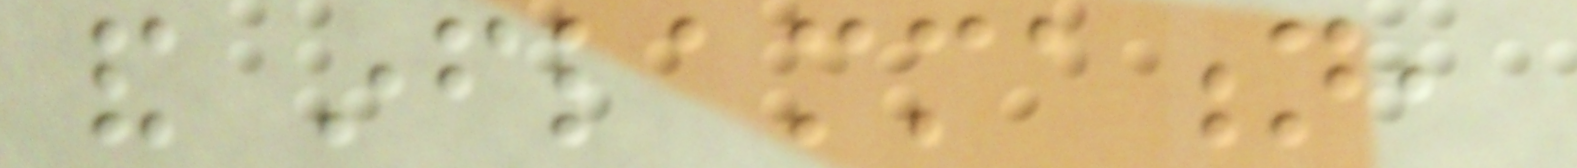and inflammation,
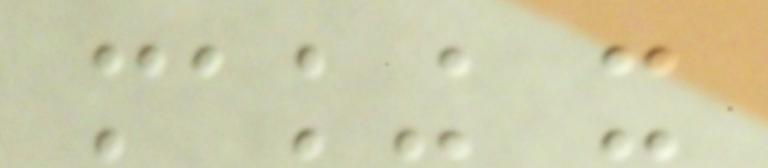making it
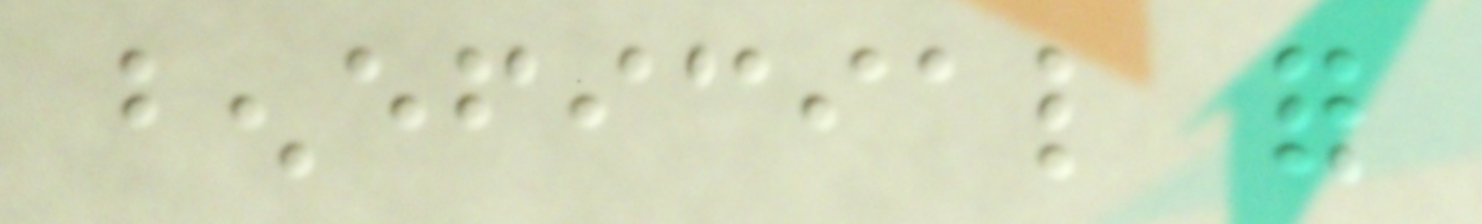beneficial for
